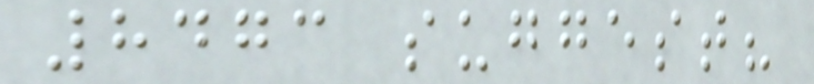8473 suggest?
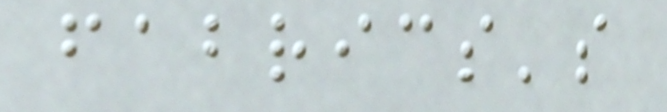fabrics's
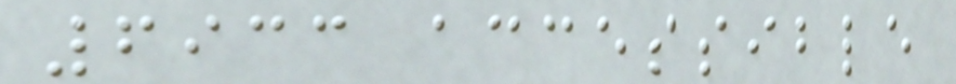6933 accessible
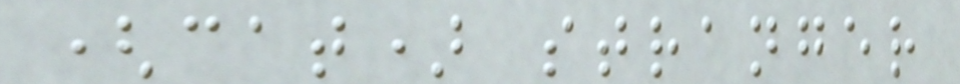(cat) stranger
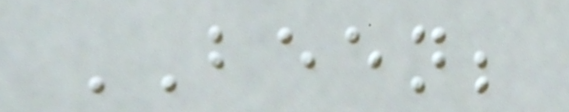BEEN;
